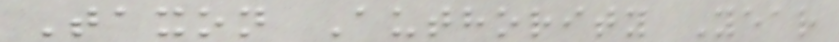Taxon Authority Year
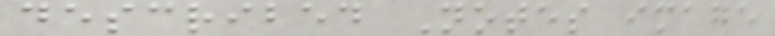described Notes image
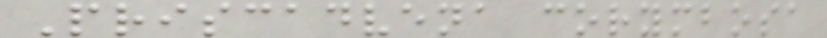Priscadvena corymbosa
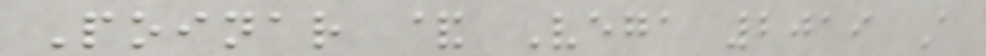Poinar & Vega 2019 A
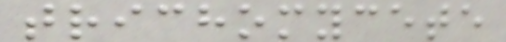trichomycete
